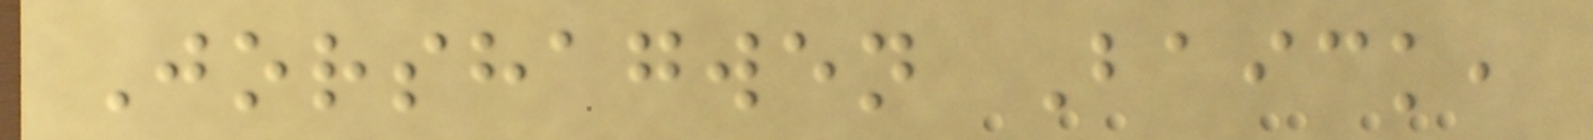Jorshagwen Baick,
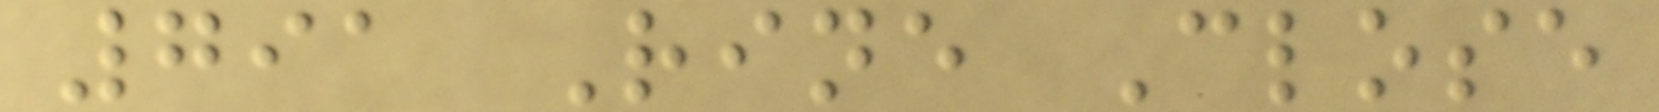791 Rine Close
